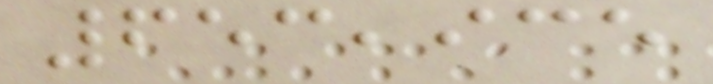653,935
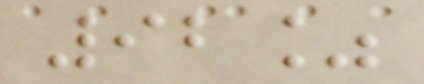92%
